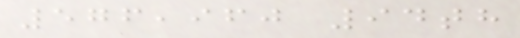576,960 94th
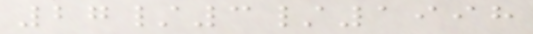27/3/1998
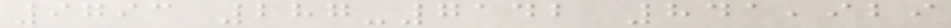9793 287-7142 841,929
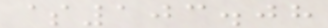$103.08
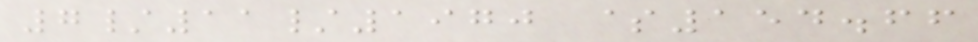7/11/1970 $154.66
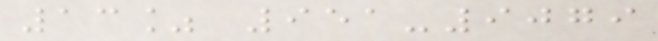13% 951-9079
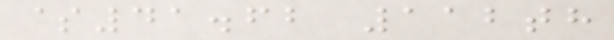$41.62 112th
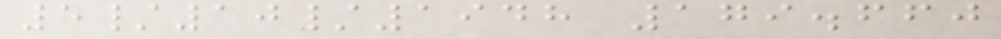5/10/1948 179.660
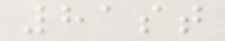81st
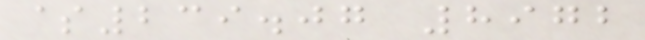$239.07 8972
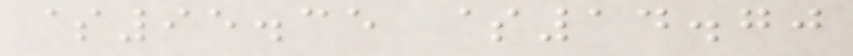$95.35 $14.70
